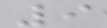9
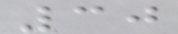30
